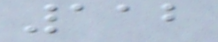112
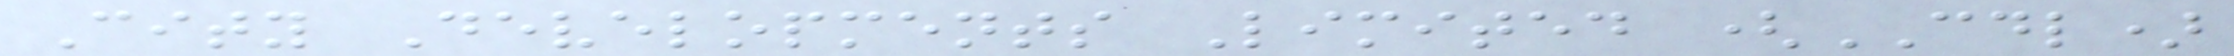City Developments Limited (CDL)
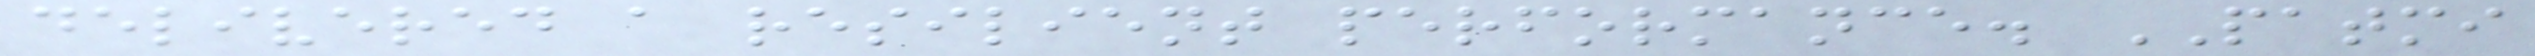delivered a resilient performance. PATMI
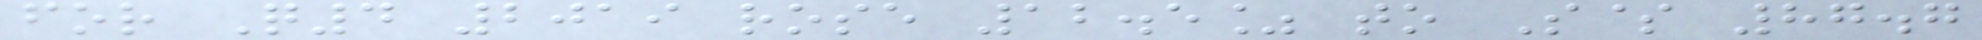for Q4 2019 rose 12.5% to S$ 87.7
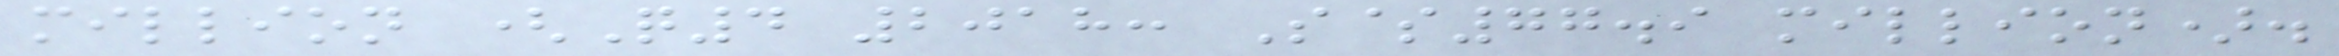million (Q4 2018: S$77.9 million).
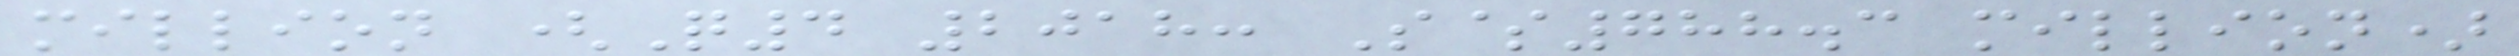million (Q4 2018: S$788.3 million)
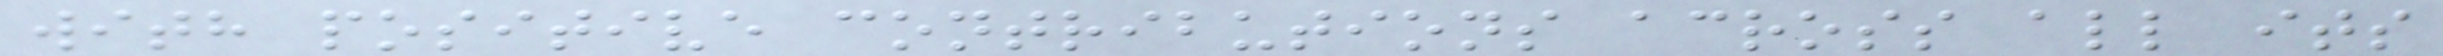with positive contributions across all its
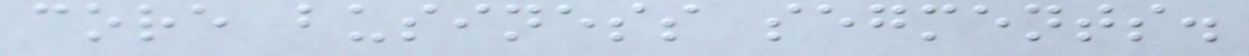core business segments.
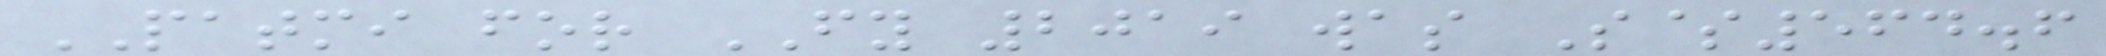PATMI for FY 2019 was S$564.6
